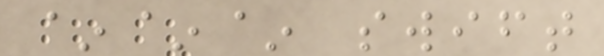~~~ swift
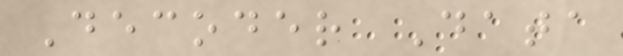Decoder Data
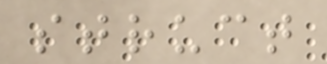struct
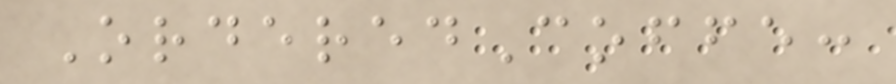OrderedCoffe:
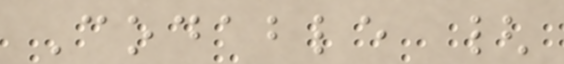Codable {
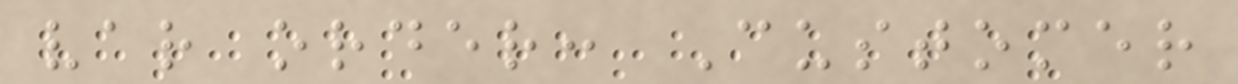var order: Customer
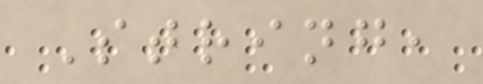String,
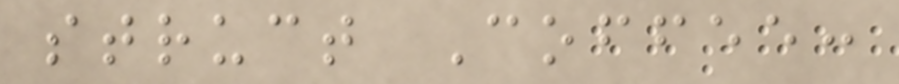struct Coffee:
